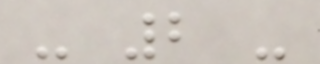- 2 -
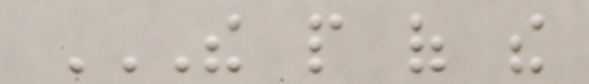THE PEOPLE OF THE
